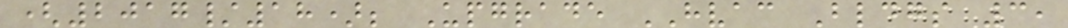(2017/18); Upgrade HVAC Bldgs 3,
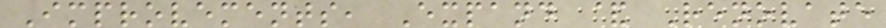Improvements, Expand & Renovate
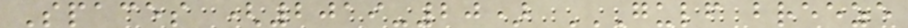Spaces (2019-20) GULF BREEZE
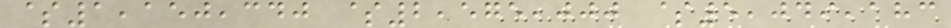$1,150,340 $2,575,000 $5,049,183
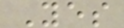Yes
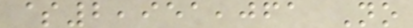$2,951,061 No
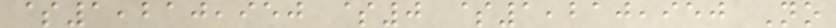$1,210,950 $0 $1,210,950 No
